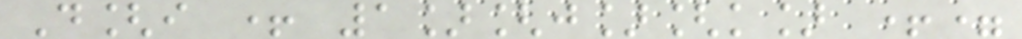D[i + 1][j][k] +=
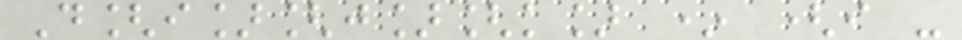D[i][j][k] * (i -
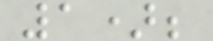1);
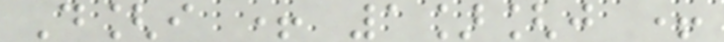D[i + 1][j +
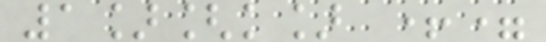1][k] +=
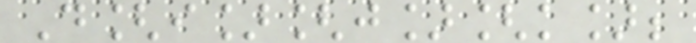D[i][j][k];
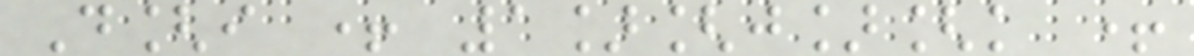D[i + 1][j][k +
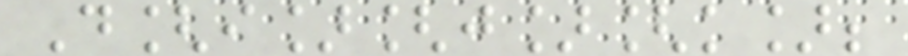D[i][j][k];
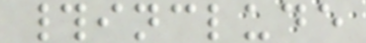#include
